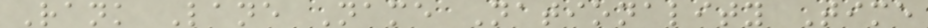Rank Lane Name Nationality Time
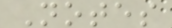Notes
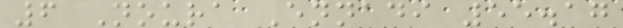6 Noura Ennadi 55.17
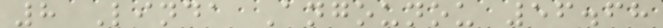8 Linda Angounou 56.68
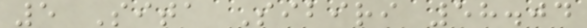5 Sita Sibiri 58.04
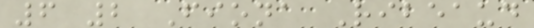6 2 Fiona Ribeaud
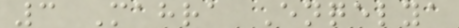3 Mahra Enqelya
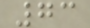73
